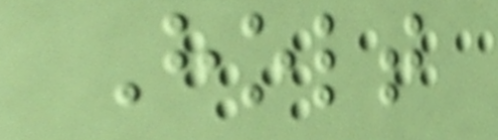Holt
